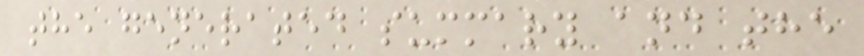the generated summary and the
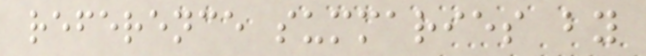reference summaries by
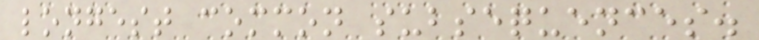longest common subsequences.
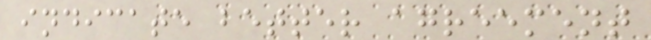indicate better agreement
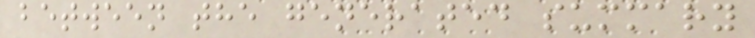between the generated summary
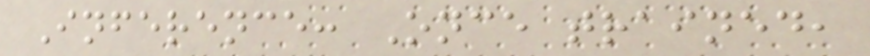Inference: Once trained,
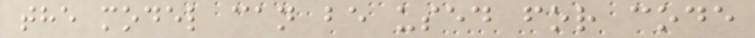the model can be used for code
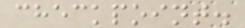checkpoint.
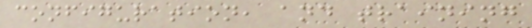configuration, and training
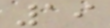19
